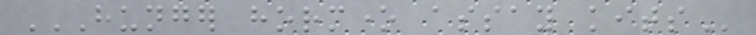HUNGER HORMONE ASSAY KITS
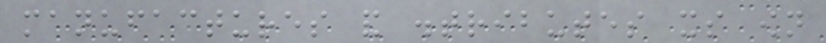manufactures and distributes its own
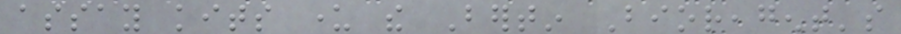assay kits under the Bertin Bioreagent's
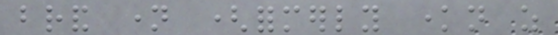brand name (formerly known as
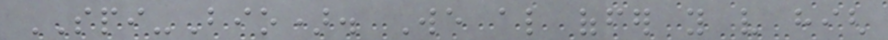SPI-Bio). We also offer you very high
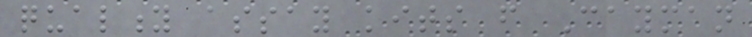quality assay kits from Cayman
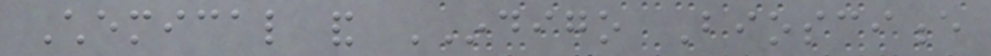Chemical and INDIGO Bioscience
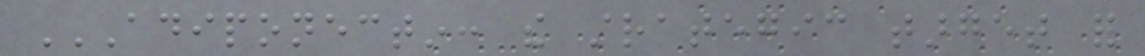ADIPONECTIN: THE STRATEGIC TARGET FOR
